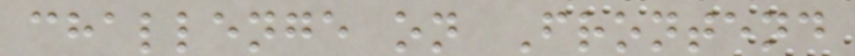challenge on Frontend
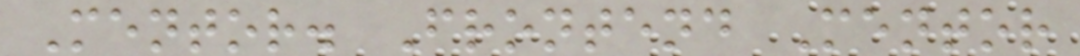Mentor. Frontend Mentor
